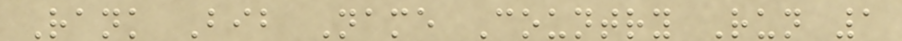Rank Bib Name Country Run 1
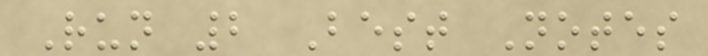Run 2 Best Notes
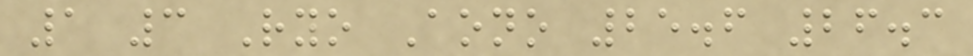1 3 Ryo Aono 25.6 26.3
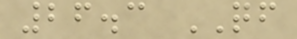26.3 QF
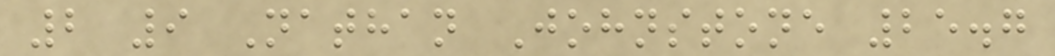2 9 Nathan Johnstone 25.7
